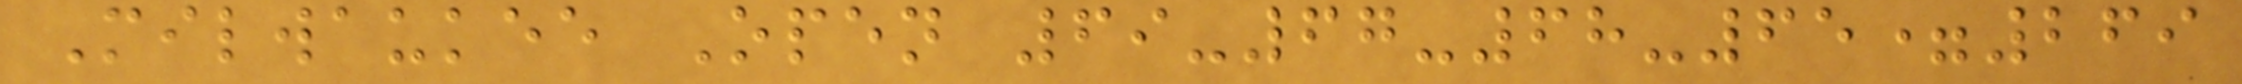Milwaukee Open 69-67-68-65=269
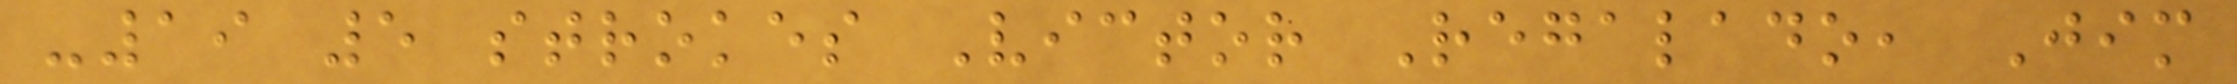-19 5 strokes Victor Regalado, Jim
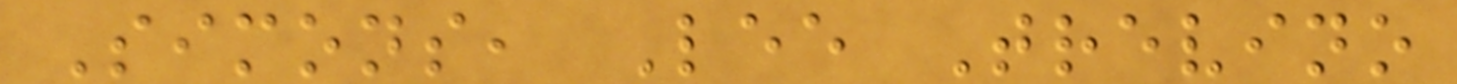Simons, Lee Trevino
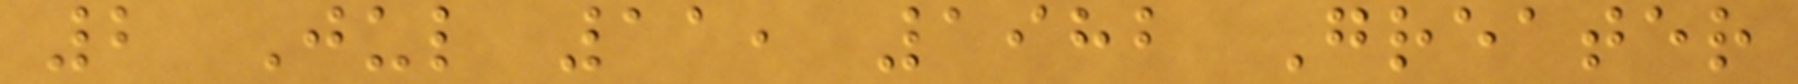2 Jul 11, 1982 Greater
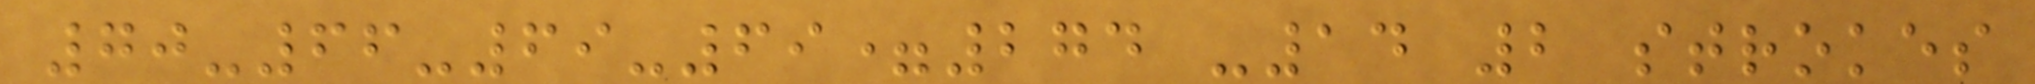70-66-69-69=274 -14 2 strokes
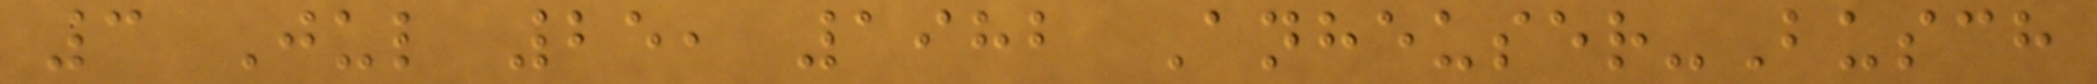3 Jul 25, 1982 Anheuser-Busch
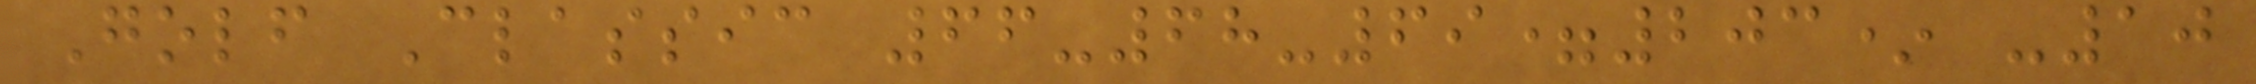Golf Classic 66-68-69=203* -10
